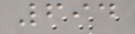694
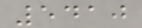5410
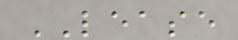LEASE
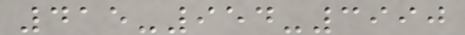415-954-3990
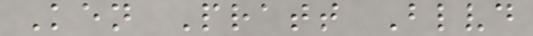Ken Pratt Blvd
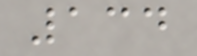134
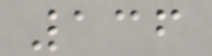136
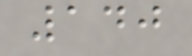140
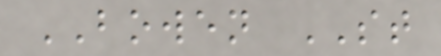BOWEN ST
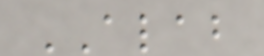ALAB
